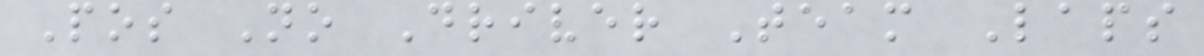Pos No Driver Team Laps
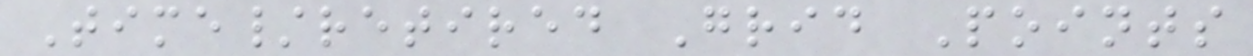Time/retired Grid Points
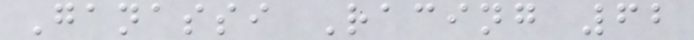Ganassi Racing 62
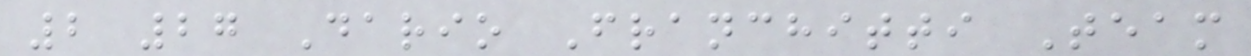2 27 Dario Franchitti Team
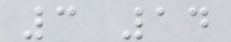3 14
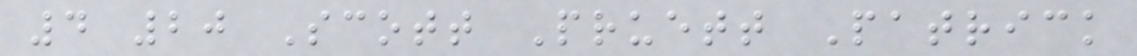4 20 Scott Pruett Patrick
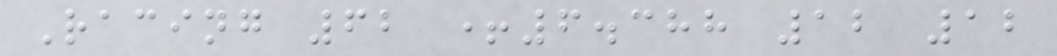Racing 62 +6.388 12 12
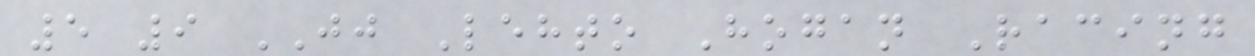5 9 JJ Lehto Hogan Racing
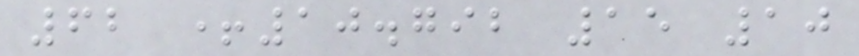62 +10.792 15 10
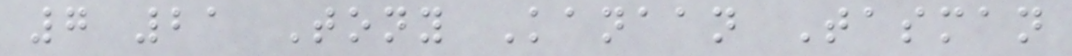7 21 Tony Kanaan Tasman
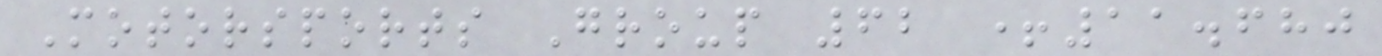Motorsports Group 62 +11.680
